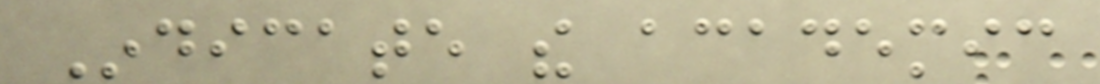Indicate the academic
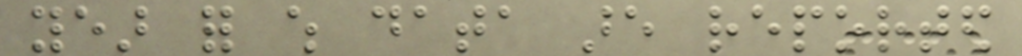year for which data are reported
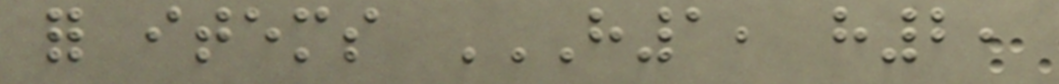for items H1, H2,
